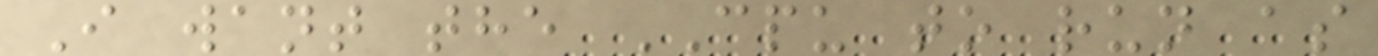I want the CPU to run as
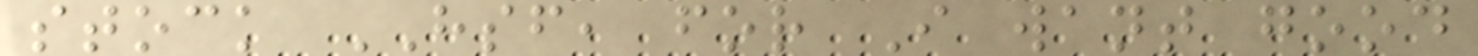stock HSF, for I want good
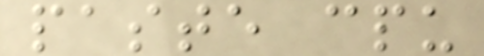paste cpu
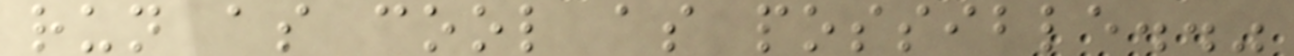run as cool as possible.."
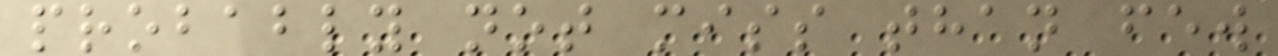probably not miss than few
